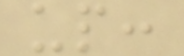up:
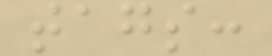tags:
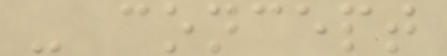- concept
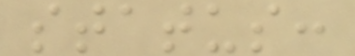status:
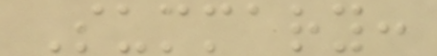Summary:
